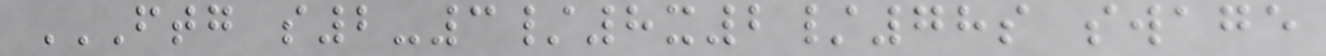FTG S2-3/8X2/78S SWAGE
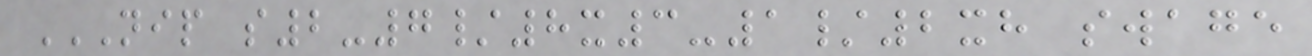NIP S2-7/8X3-1/2XH SWAGE
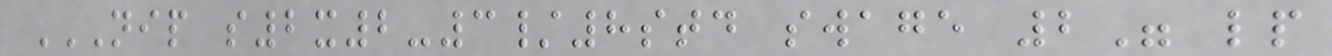NIP S2X2-3/8STD SWAGE 2" LP
